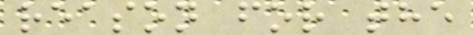reason for the
